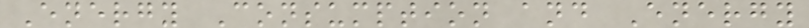Energy Consumption and Energy
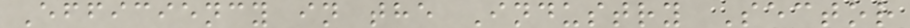Efficiency in the Industry Sector
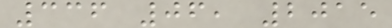336 06, 2015
